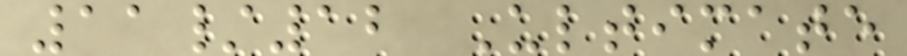11/12 Ultimate
